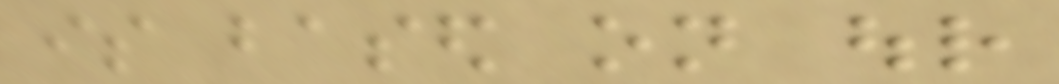is based on our
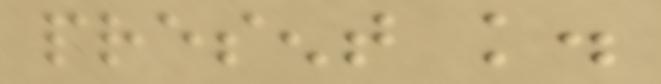present knowledge.
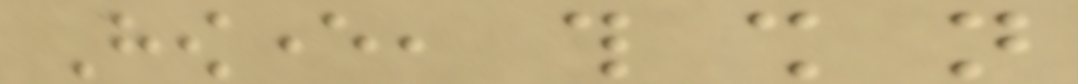However, this shall not
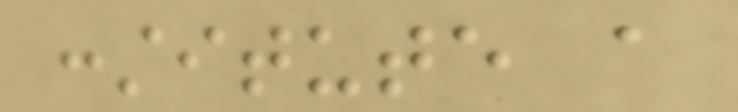constitute a
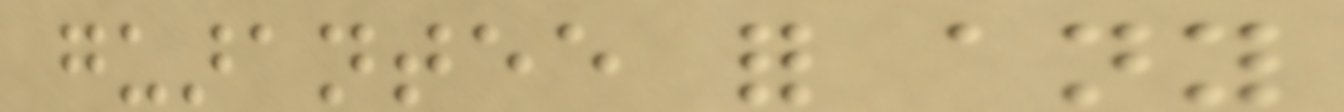guarantee for any
